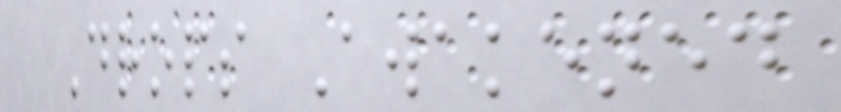Drops Awakened
